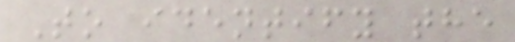To identify the
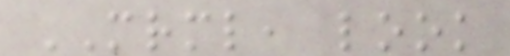MRML, look
